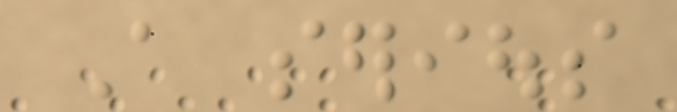A serious
